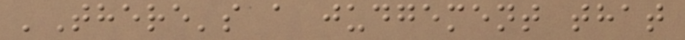'There's a judgement that
